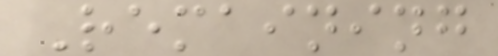Remaining
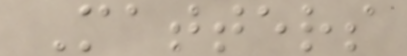Matters
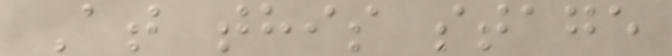At this stage
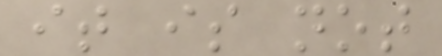it is not
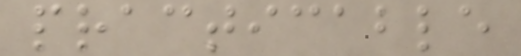practicable
